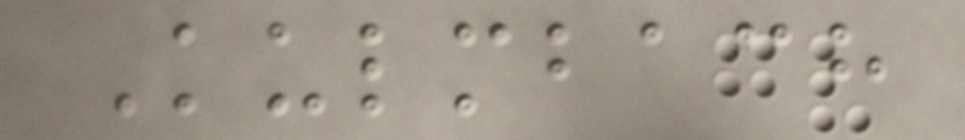Kulmbach
